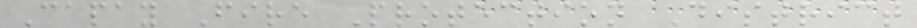Capay Fire Protection District
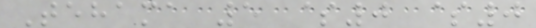Tehama 5 $0 $0
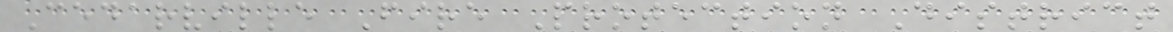Cedarville Fire Protection District
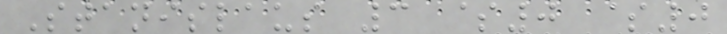Stanislaus 3 $0 $0
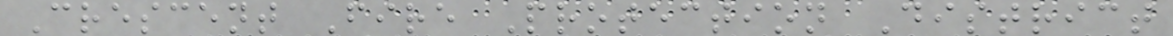Crescent Fire Protection District
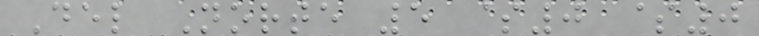Del Norte 5 $0 $0
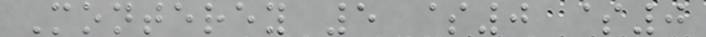Monterey 5 $0 $0
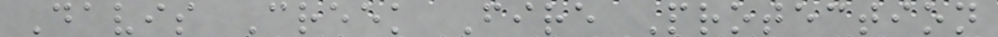Davis Creek Fire Protection
